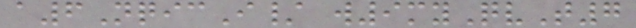a6NqicI/ w9myQvT7
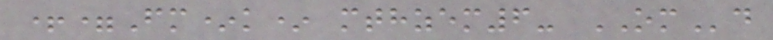+=Fm*k* mthzem6- OMd
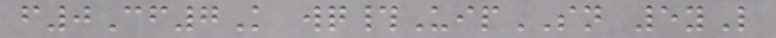f0Cf7K wq#UipSN 5yL
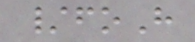/foH
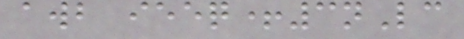awb ieeq+3nLc
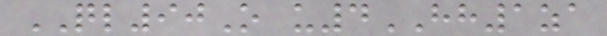QL90O u4HH1za
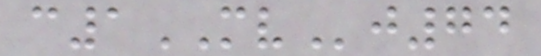c1MVj74
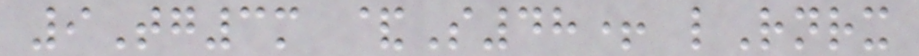9Tg3m &S48+ lRnrx
